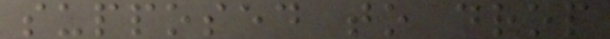supposed to drop
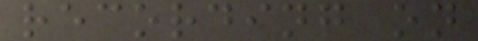recording on
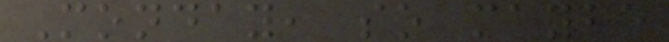Monday, so maybe
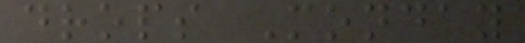drops Monday
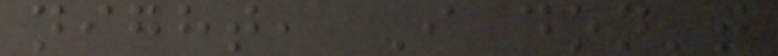night, I don't
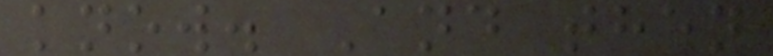know. And then
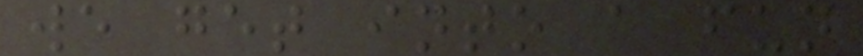we get into a fun
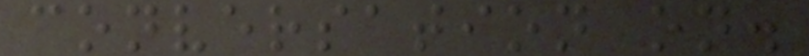conversation on.
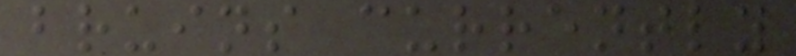bruins currently
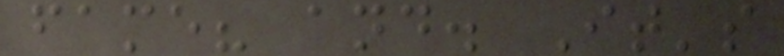fame? and. It's
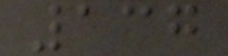137
